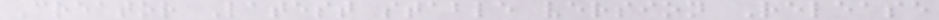Creator Latest stable version Release
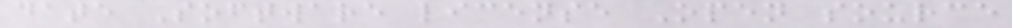date Software license Open source
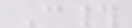C#
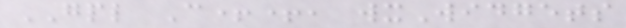GPL C++, wxWidgets
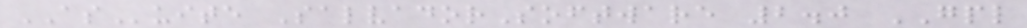ASuite SalvadorSoftware 2.0 GPL
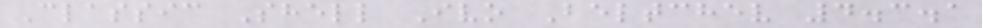Classic Shell Ivo Beltchev 4.3.1
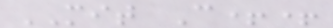MIT C++
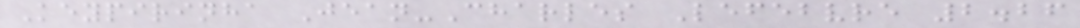Keypirinha Jean-Charles Lefebvre 2.26
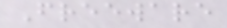Freeware
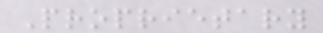Proprietary
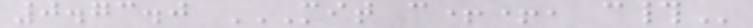0.73.0 MIT C++, C#
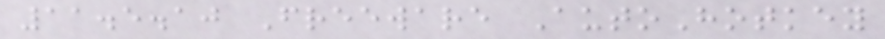11.5.10 Freeware AutoHotkey
